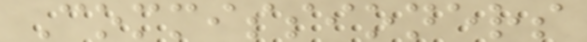Commissioners
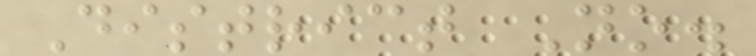District No.
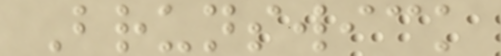Brunswick
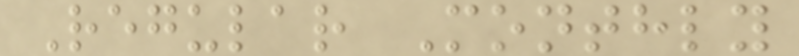Regular Monthly
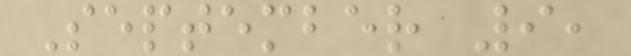September 9,
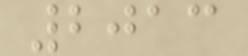2013
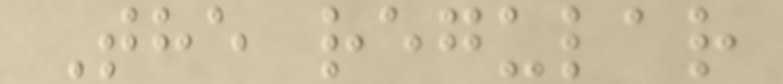The regular
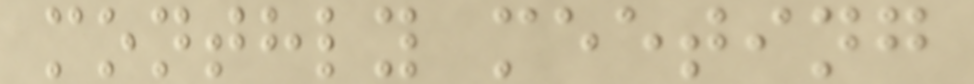monthly meeting
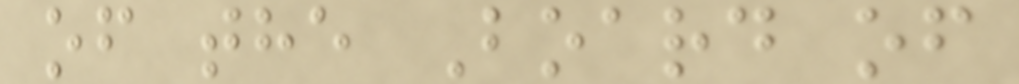of the Board of
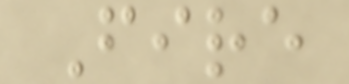Fire
